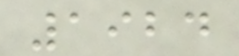1924
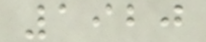1920
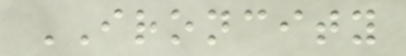IRONCITY
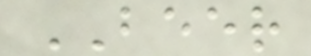BEER
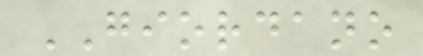GIORDANO
